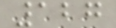127
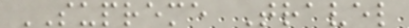SUPREME Travel
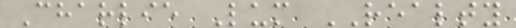Charlie Lum REALTY
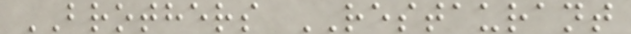BROTHERS RESTAURANT
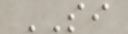SI
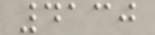4130
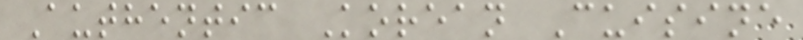Authentic Korean Cuisine
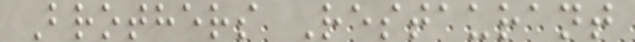Brothers Restaurant
